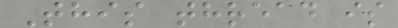This thread is
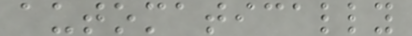automatically
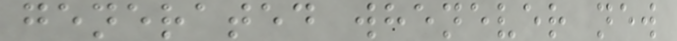generated whenever new
